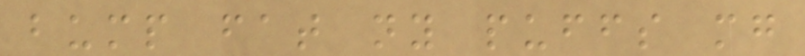bump fat ny puffs mg
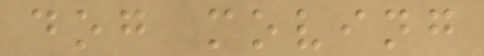dog moving
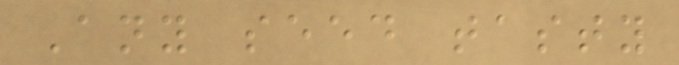Any seed tasty
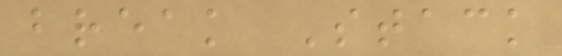break Stack
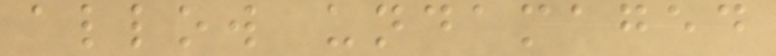allow undamaged
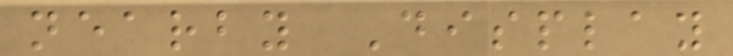nearby Display
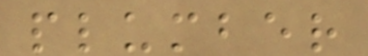plumber
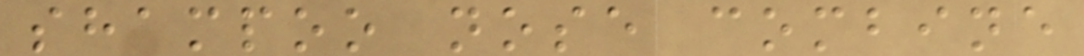shampoo nose combine
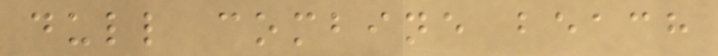dull combine beach
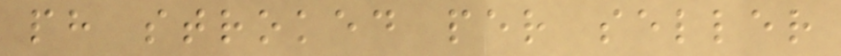ph stroked per seller
